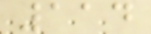114
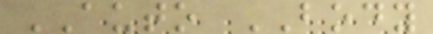AUTO BODY
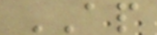AP
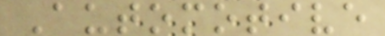Automotive
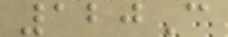120C
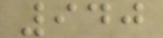940
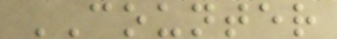COUNTER
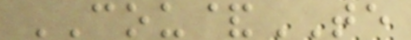COU&TE
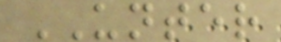UNTER
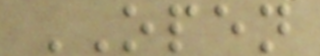OPEN
